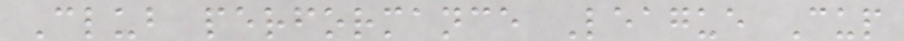Club performance League Cup
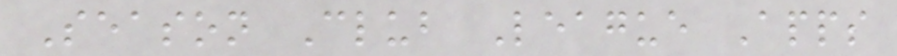Season Club League Apps
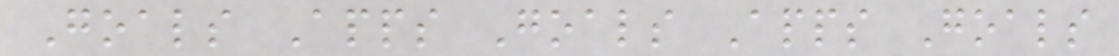Goals Apps Goals Apps Goals
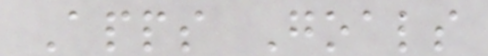Apps Goals
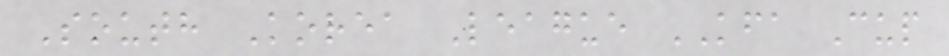South Korea League KFA Cup
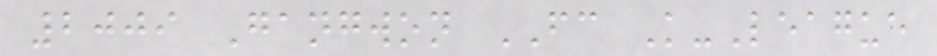2009 Gangwon FC K-League
